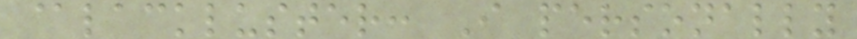@lackluster: I personally
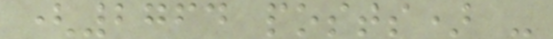(2764 posts) -
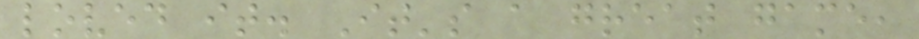loved it. It's a great game,
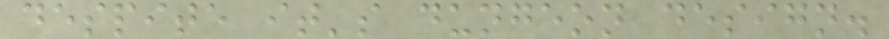despite it's dungeon design.
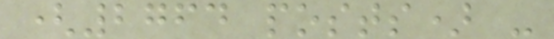(2764 posts) -
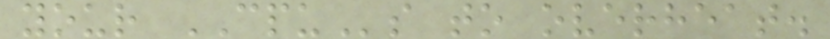your CPUs to overheat.
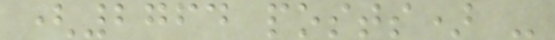(2764 posts) -
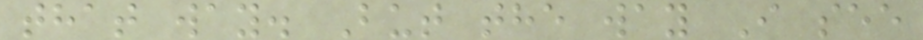that way. But the way I see
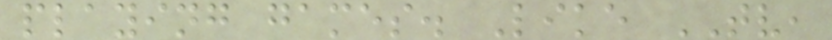playing games. Like TV,
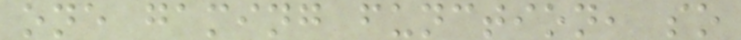one gaming function, so
